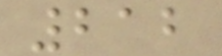212
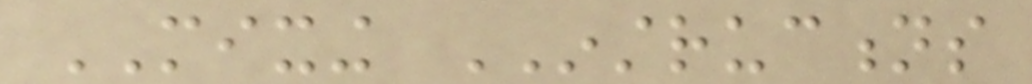MIXING INSTRUCTIONS
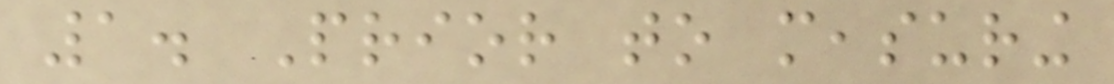1. Prior to measuring
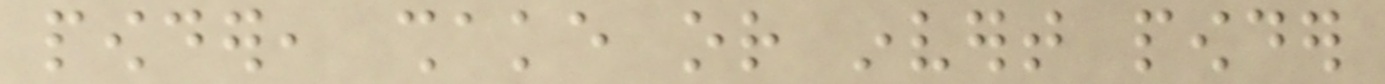powder, shake or invert powder
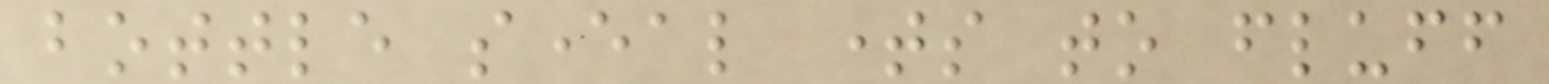bottle several times to fluff
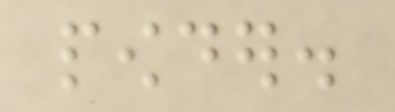powder.
